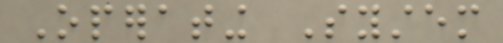Operating System
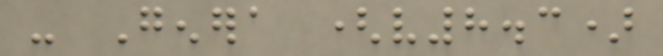- Genera (v8.3)
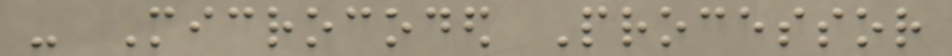- Microcoded Processor
